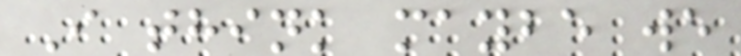I think maybe we
